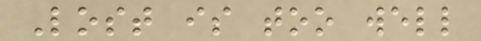Lost is too well
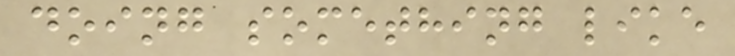doing something like
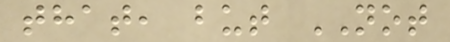that, but NOT
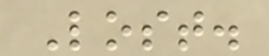Lost.
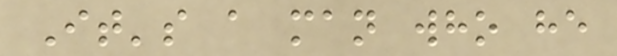It's a man who he
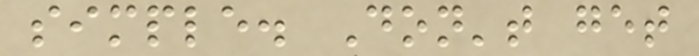simple. Don't get
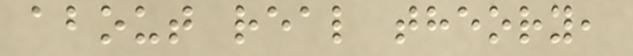about real theory,
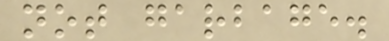not garbage.
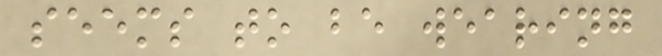seems to be wearing
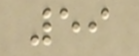59
